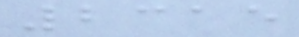2315
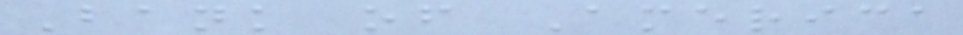Bank of America
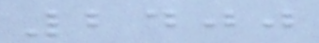2400
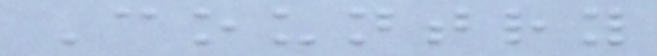Country
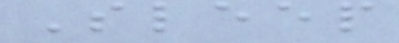Sleep
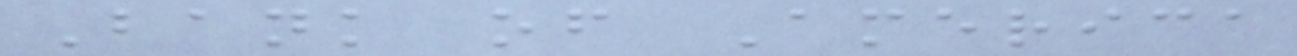Bank of America
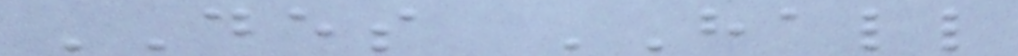DES HALL
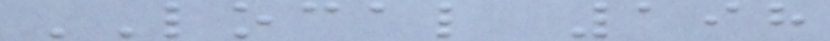LOCAL 198
